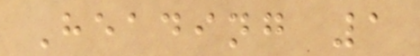Heading 1
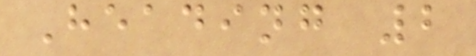Heading 2
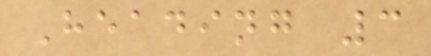Heading 3
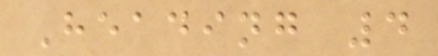Heading 4
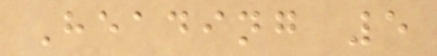Heading 5
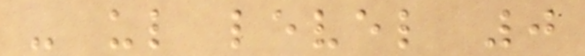- ul level 0
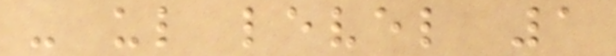- ul level 1
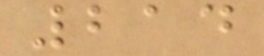214
